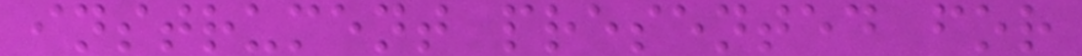instrument presented for
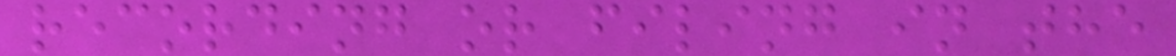recording or filing in the
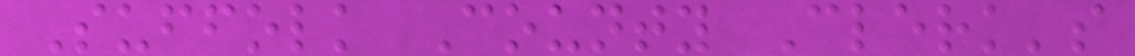Suffolk County Clerk's
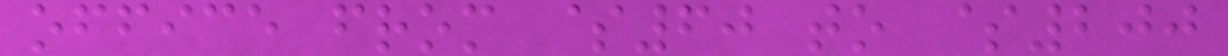office from $60 to $200
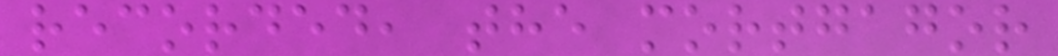recorded, the mortgagor
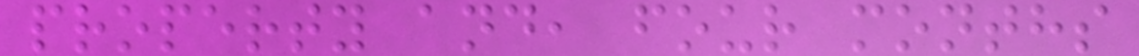property and, four months
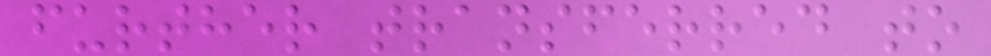further transferred to
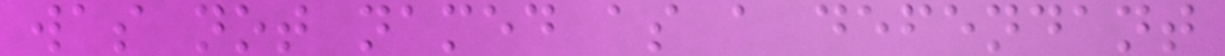was not named as a defendant
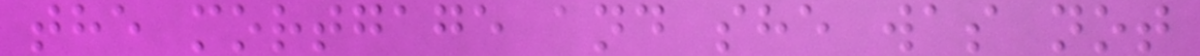the mortgage and she was not
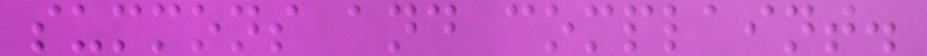summons and complaint.
